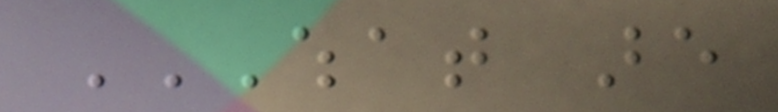WHAT ARE
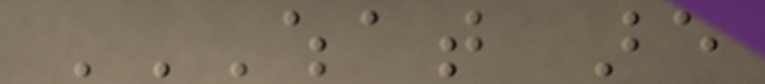WHAT ARE
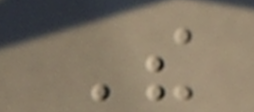The
